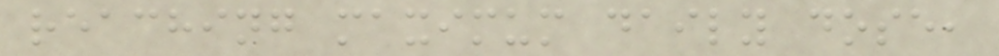reaching maximum daily dose,
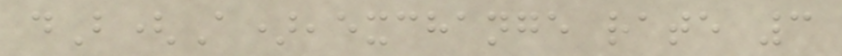dB(A),exchange rate 3
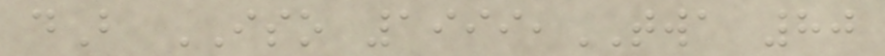dB ISO 1999,TWA 80
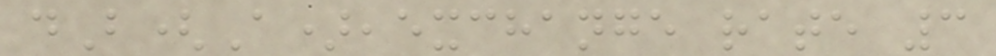dB(A),exchange rate 3
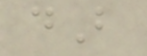dB
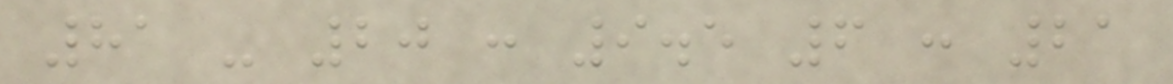81 - 20 : 9.5 6 : 21
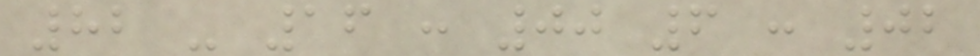82 - 16 : 00 6 : 02
